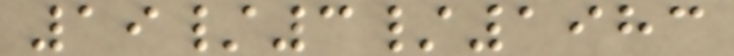19/3/1983
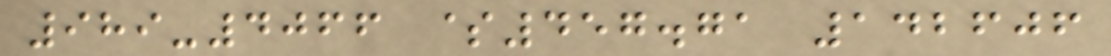989-4066 $457.71 142606
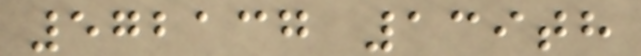572137 139th
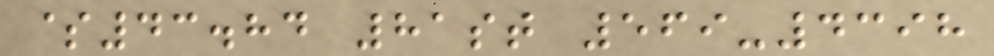$43.84 81st 569-4398
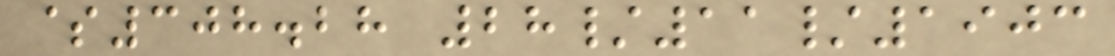$308.28 28/11/1903
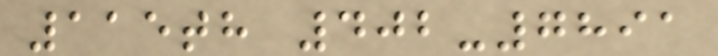115th 402-7891
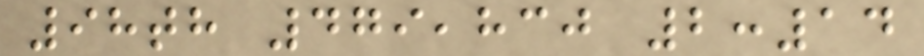98th 479,830 2:14
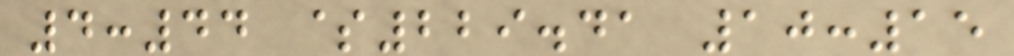4:44 $229.41 10:15
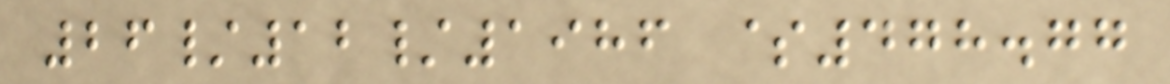26/12/1986 $478.77
